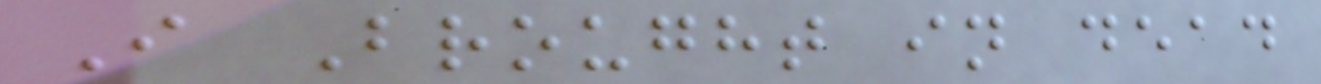I Brought in dead
